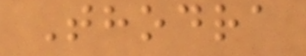Thodra
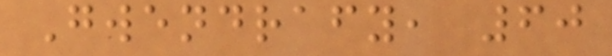Gwendrafy, 60
